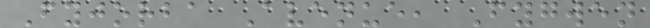Fyjorba Avenue, Fygwen
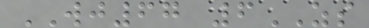WJ67 6ZS
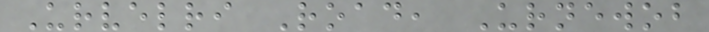Urvelri Road, Urnewob
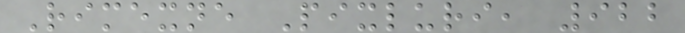Rimexne Pixluri, 922
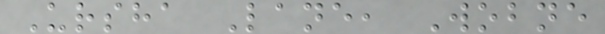Ursha Lane, Wobne
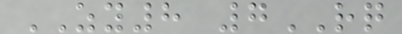ZY8 7RQ
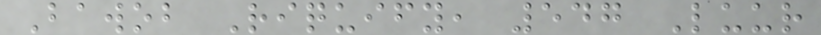Bawob Riquify, 547 Luur
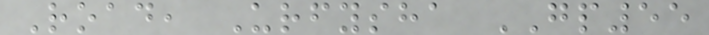Road, Urfysha GP55
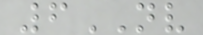6NV
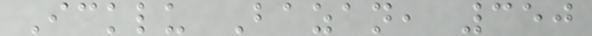Icklu Bazan, 350
